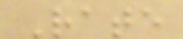Rate
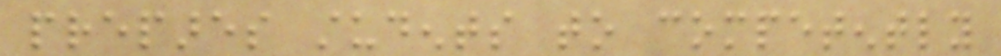prepares students to competently
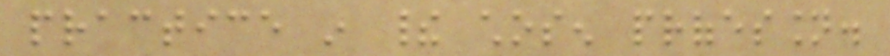practice in their chosen profession.
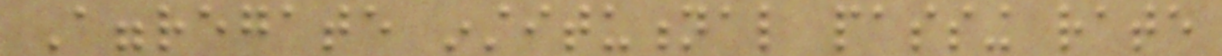Aggregate institutional passing rate
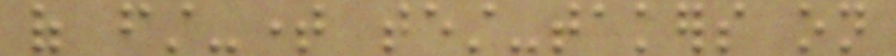of first-time test-takers on
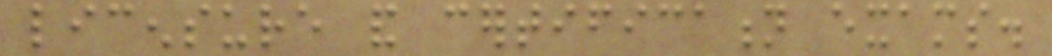licensure and certification exams.
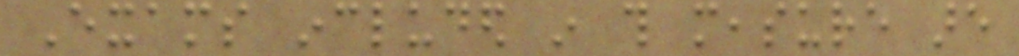Exams included in this measure are
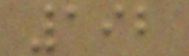192
